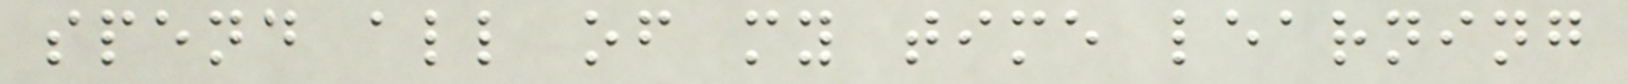spend all of my time learning
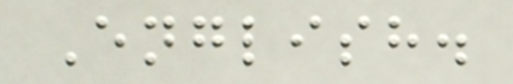English.
